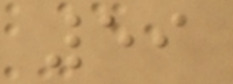59
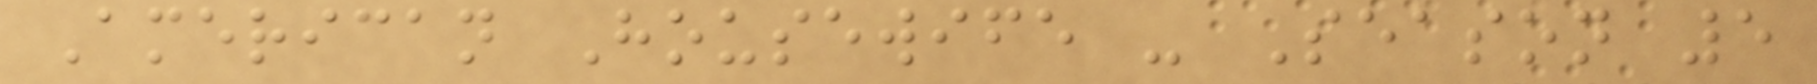American Housewife - Season 5
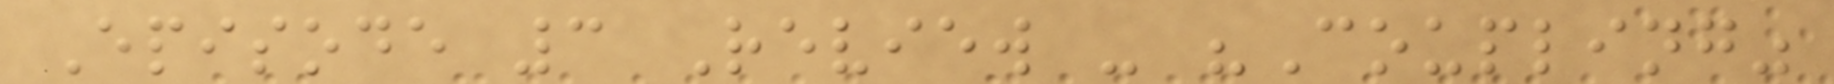Episode 3 Review - "Coupling"
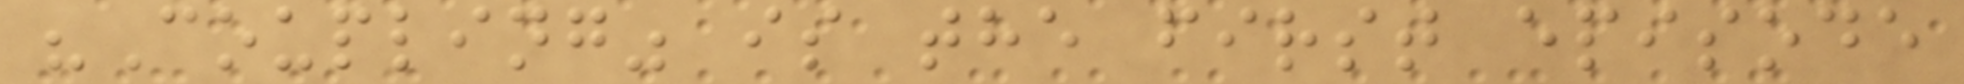"Coupling" is the first episode
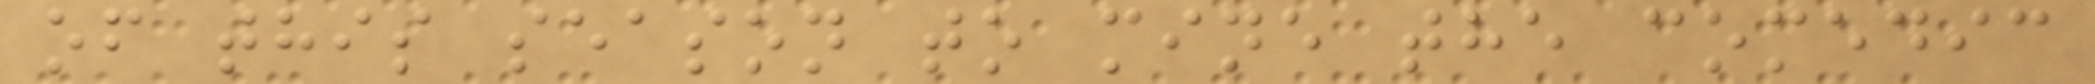of this season to mine the comedic
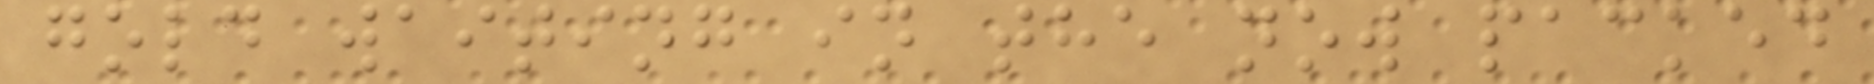gold waiting in the now packed
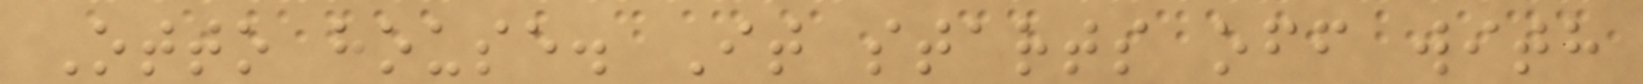Otto house. It starts off with
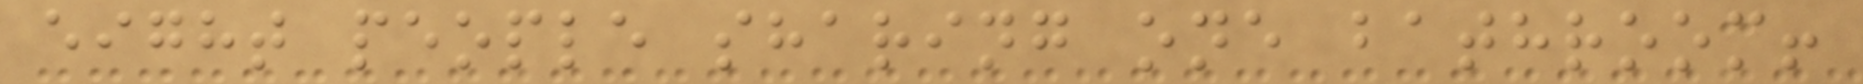eight people sharing one bathroom!
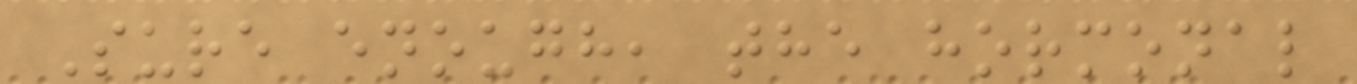Sure enough, the hormonal
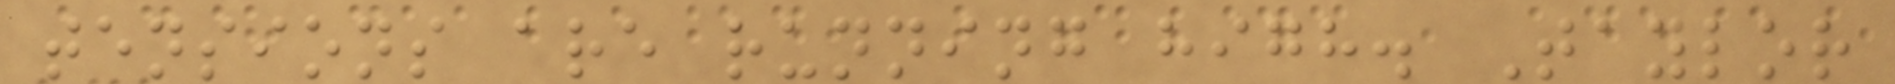tensions are running high. Taylor
